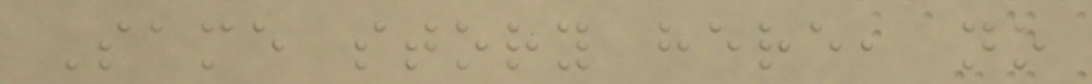Same story here, no
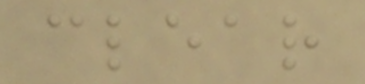clear
